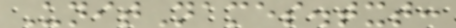UnitNames.txt:
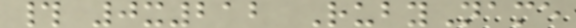# 0x212 RubyName
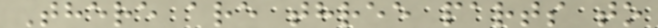There are three parts to
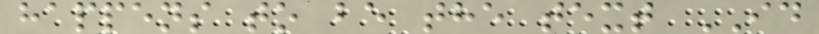happens to be the text ID
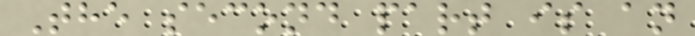The second part is an
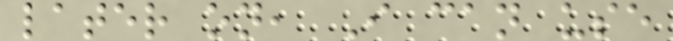later on, I can use
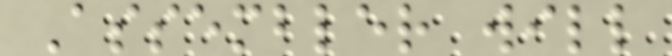Assembler will
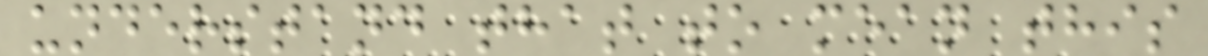understand that to mean this
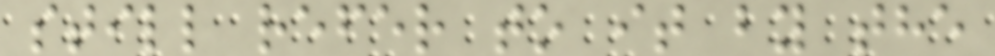still refer to it by the
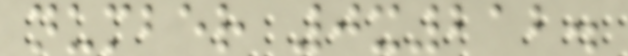number 0x212.
